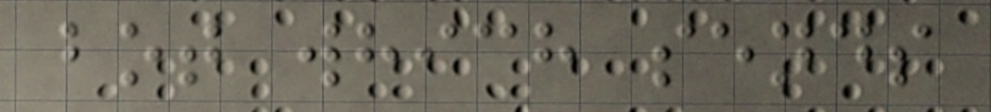bot which sends
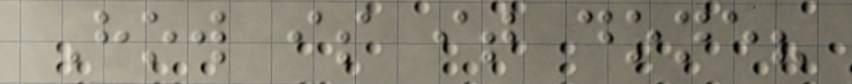How is it done?
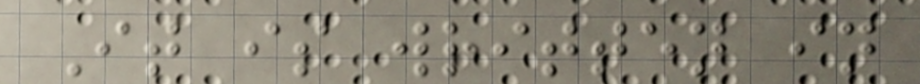It is written in
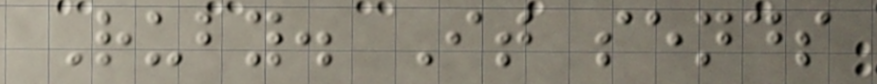Ruby. It sends
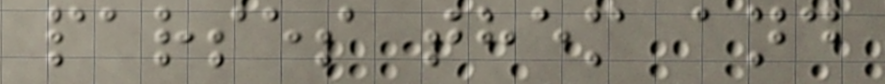parses them and
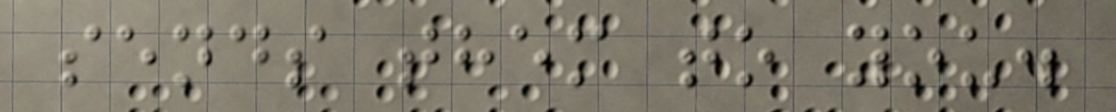sends them to you.
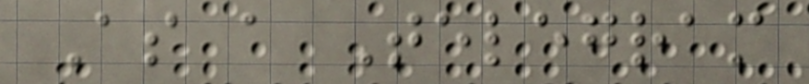As a Telegram
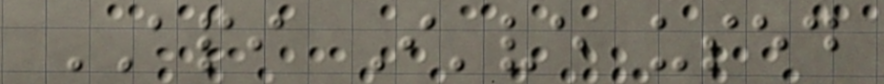API I've used
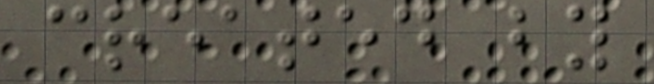created by
